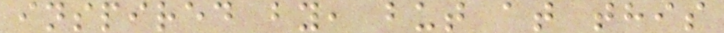inspired by, but at this
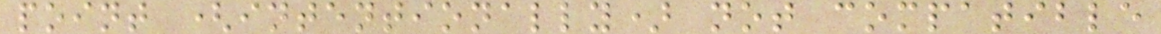point (intentionally) not compatible
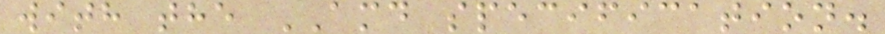with the AMD specification.
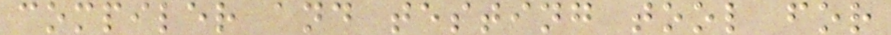compiler and testing tool for
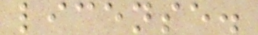license.
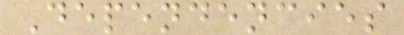Dependencies
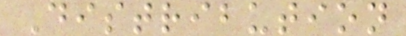Distribution
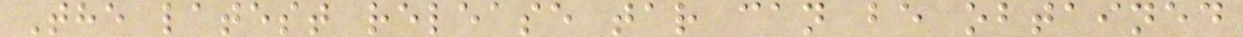The latest release tar can be obtained
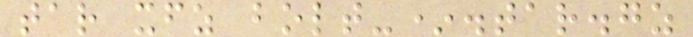tar xfz bolt-*.tar.gz
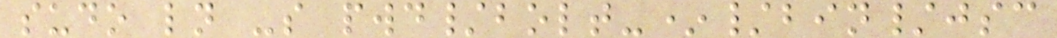sudo ln -s pwd/bolt-*/bin/jsc
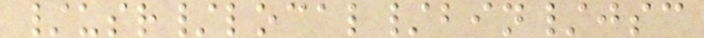/usr/local/bin/jsc
